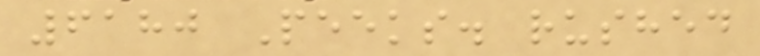6180 Peeks. rushed
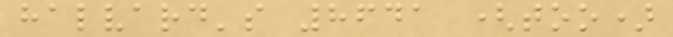halvard's 8641 (too)
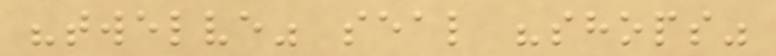"twelve" seal "shops"
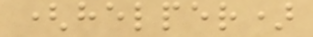(helper)
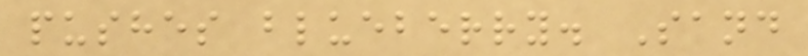pushes blueberry. Sand
